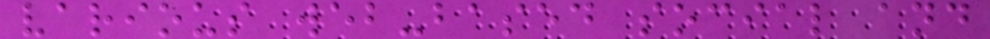various web-based social and
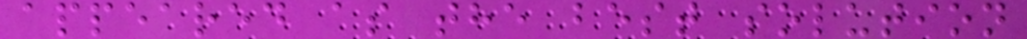appeared as the best solution
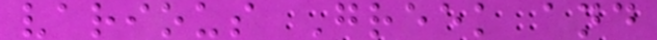various Greek and
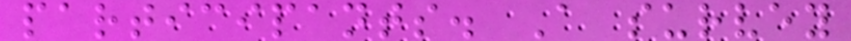participants. A survey
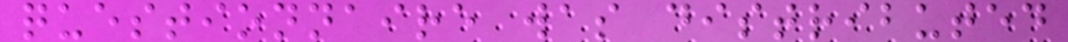questionnaire was distributed
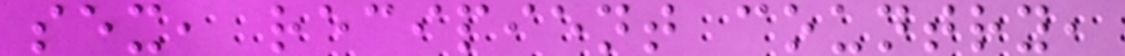sex, recipient country,
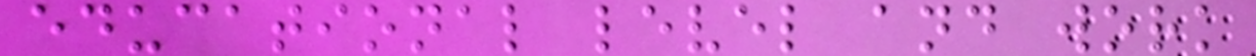educational level and work
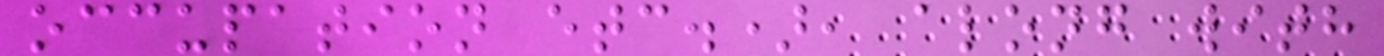occupation etc.), along with
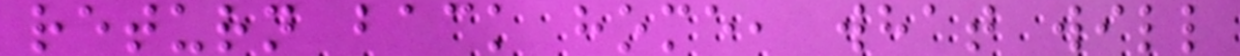return back home, what will
